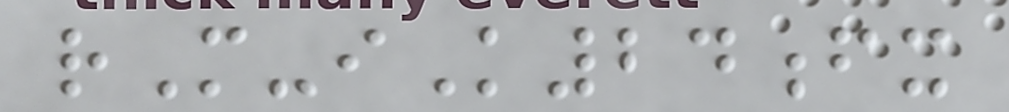rM-iK24fx
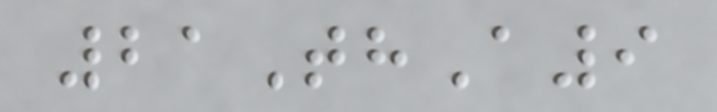21ThA9
